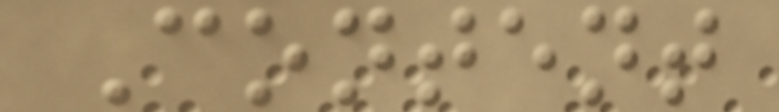Content
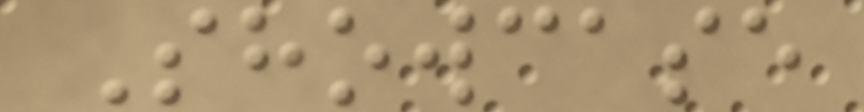Showcase
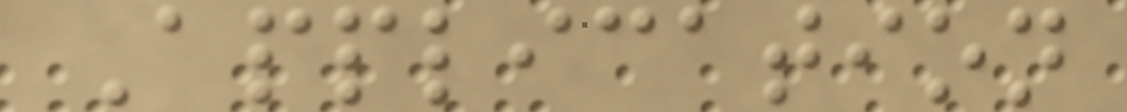Application
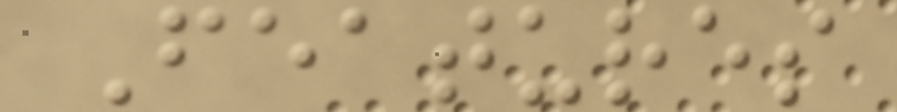Features
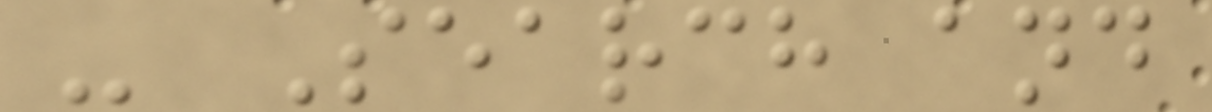- Search and
